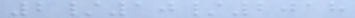2/10/2018
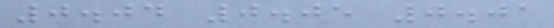0.04 0.05 0.01
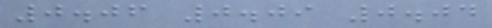0.06 0.09 0.04
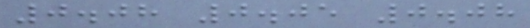0.08 0.05 0.08
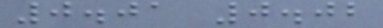0.01 0.02
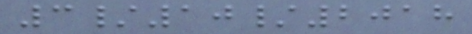3/10/2018
